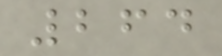264
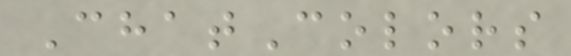ChatColors
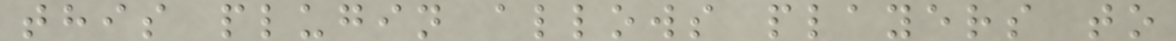this plugin allows players to
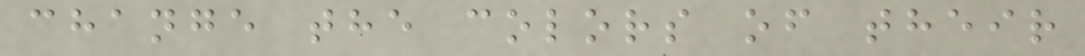change the colors of their
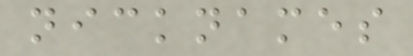nicknames
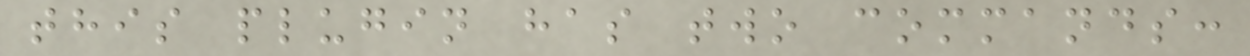this plugin has two commands:
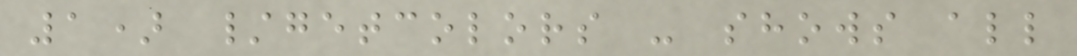1) /getcolors - shows all
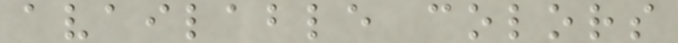available colors
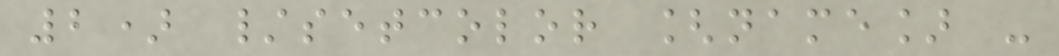2) /setcolor [name] -
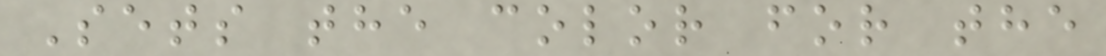Sets the color for the
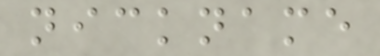nickname
